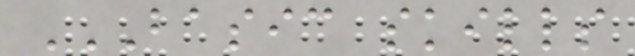BASIC SKILLS
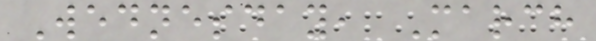Wednesday, March
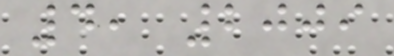4, 2009
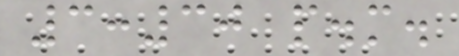3:30 p.m.
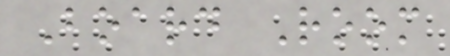Board Room
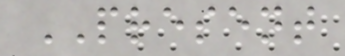PRESENT
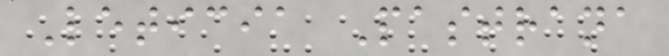Leticia Pastrana
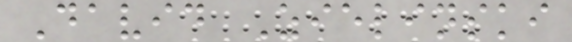David Zielinski
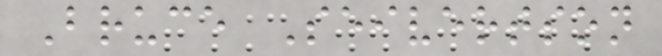Bruce Seivertson
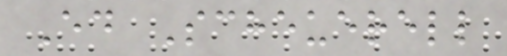Ed Scheuerell
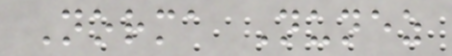Norma Nunez
